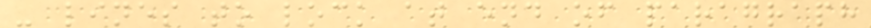- lines to lock at end of paragraph
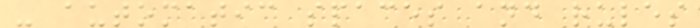- automatic spaces and rules
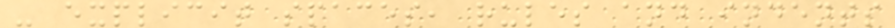- explicit spaces, rules and indents
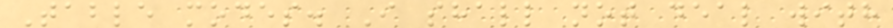Table modes. I shall not deal with
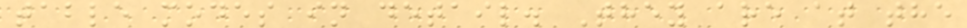table modes in detail. They are at the
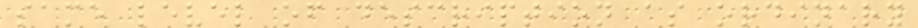same level of description as ordinary
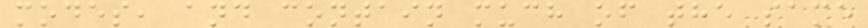modes, and contain much of the same
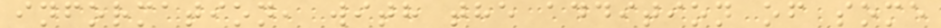information, with the addition of some
